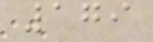179
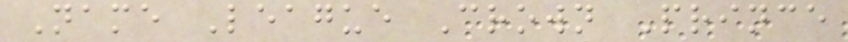Name League Crown Prince
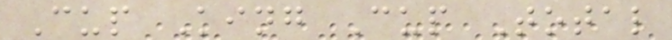Cup King Cup Total
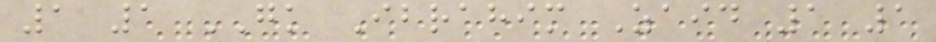1 1 GK Ibrahim Zaid 1 1
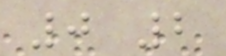0 2
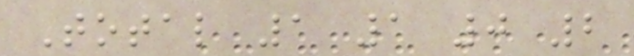Total 1 1 0 2
